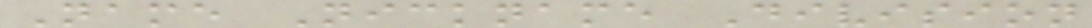Name Nickname Division
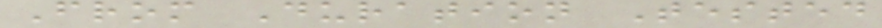From Duration Tested
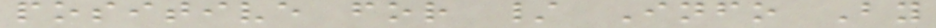positive for / Info By
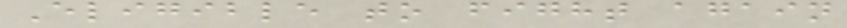Eligible to fight again
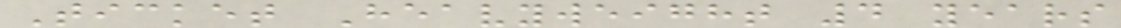Ticket Heavyweight 4 years
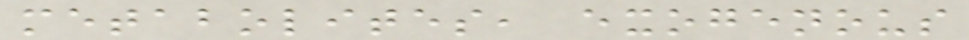metabolites, exogenous
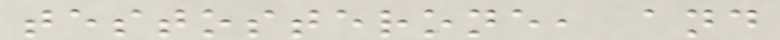testosterone, and
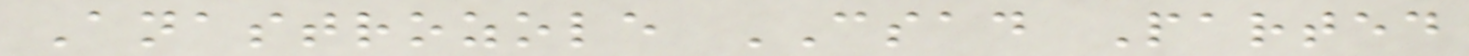Anastrozole CSAD Parted
